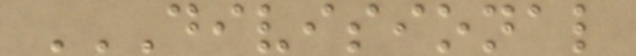DIVISIONAL
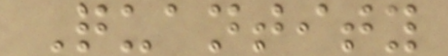Quantity
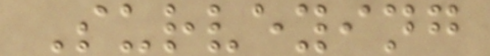Surveying
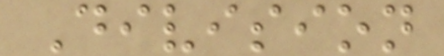Division
